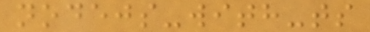nodejs-with-ts
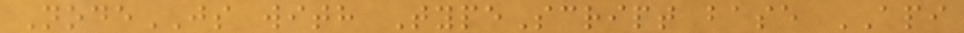NodeJS with TypeScript base API
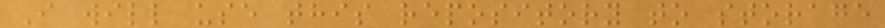I will use this repository to storage
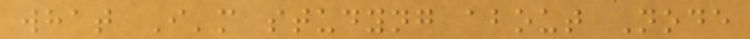what I'm studyng about Node
